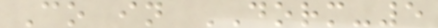Co in DORM-5
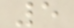5
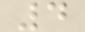4
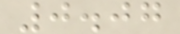0.07
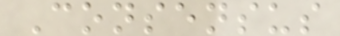Consensus
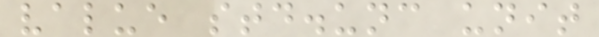value std.unc unit
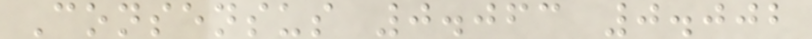Consensus 0.063 0.002
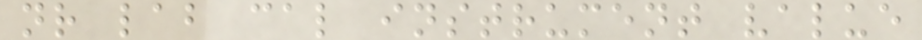nr lab cal instrument value
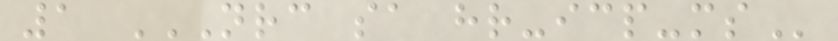1 NRC SA HR-ICP-MS
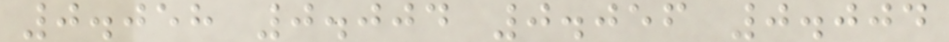0.058 0.004 0.056 0.004
